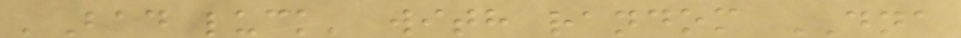'Bad luck' with random DNA
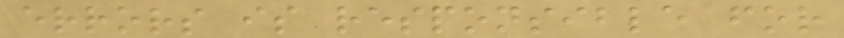errors is responsible for
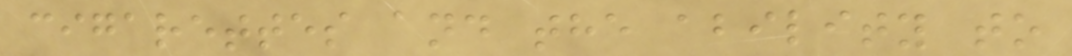cigarettes and the ability to
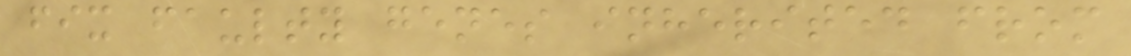fix faulty genes inherited from
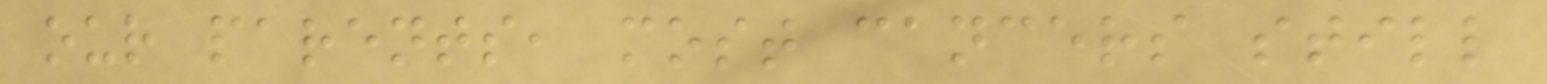our parents, most cancers still
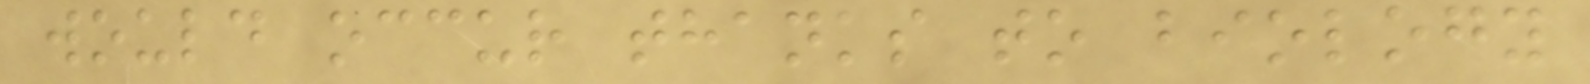would occur thanks to biology
